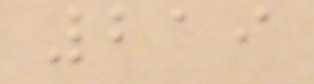219
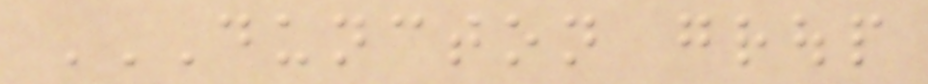DUNCTON GROUP
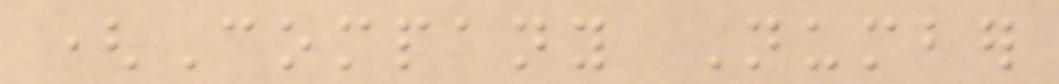(Company Number
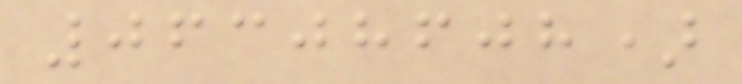06308608)
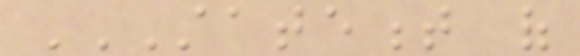STATEMENT OF
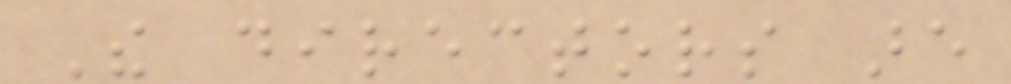The directors are
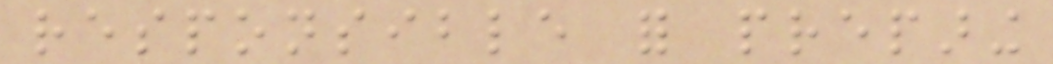responsible for preparing
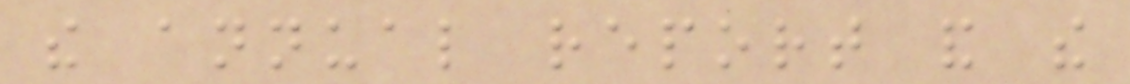the annual report and the
